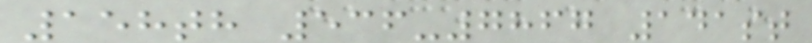158th 536-7867 141st
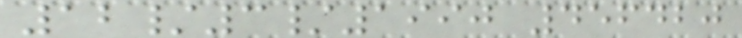12/3/1990 456420
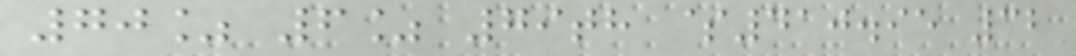70% 6% 79th $410.95 32
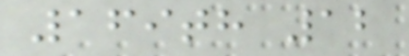169th 12
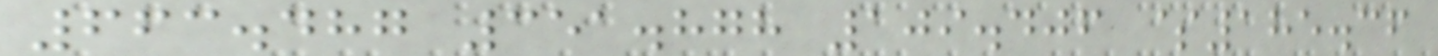663.487 351.878 109.406 $185.36
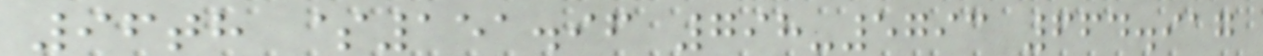96th $151.96 798-5793 664.917
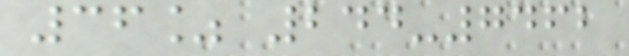36% 244-7462
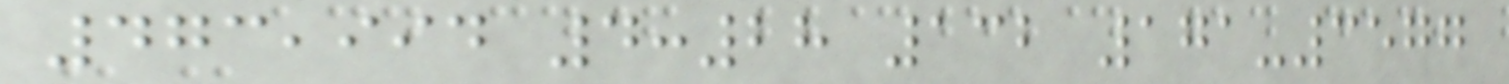473,994 4:28 132 171-3577
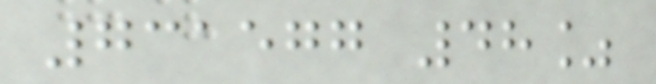731577 48%
